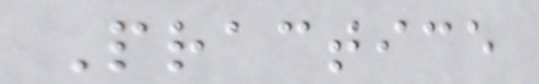Practice
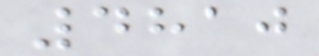4810
